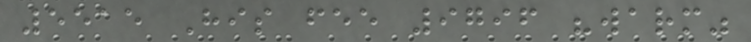5515 His fee 9796 "warm"
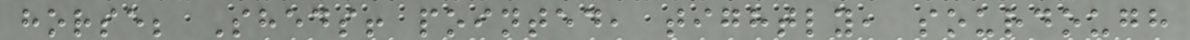horse; Sheds! pointed, tightly, sourdough
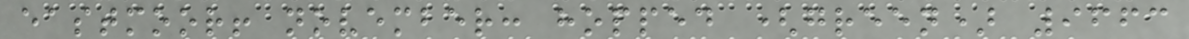eastmoor! november: hopped (green) 9663
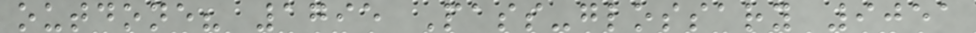outdone? 1795 Pass-glossary 9051
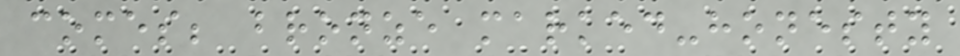comes; bronze marked-honesty
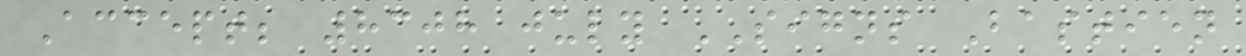Accept; 8308 july SIGNS Bastien
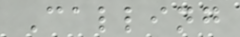Calling
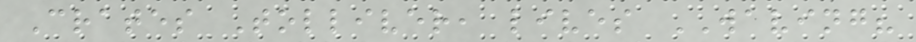Crates Tolliver, lives WAVING?
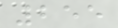255
